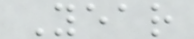Year
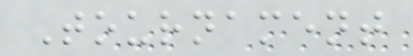Tournament
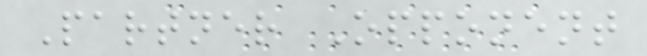Partner Opponent
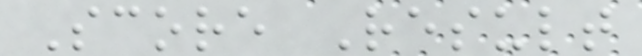Score Result
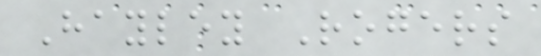Hayley Rogers
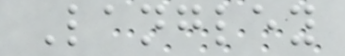Langley
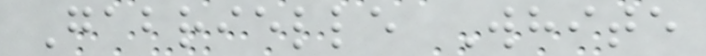Gabrielle White
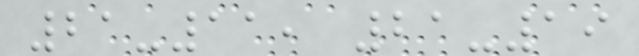21-11, 21-19
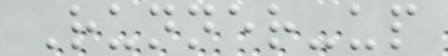Runner-up
